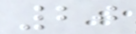20
